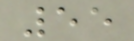55
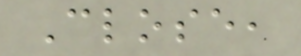Close,
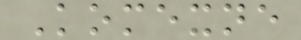Komexne
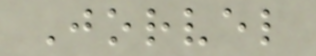Jorvel
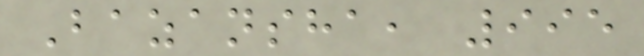Bazansha, 995
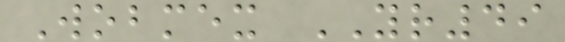Wobmex YR49
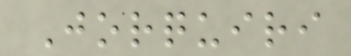Jorquiri
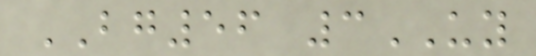BG56 3UY
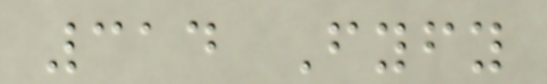314 Fyfy
